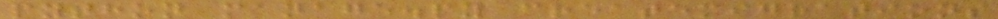python manage.py createmigrations
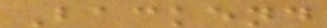Backend
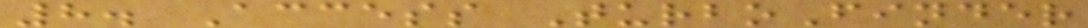8. Access TurboFinder
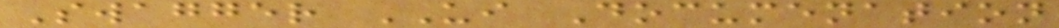Swagger UI Documenation
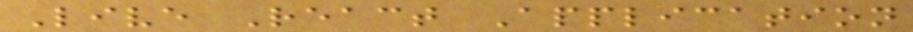Live React Application
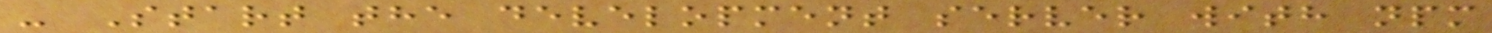- Start the development server with npm
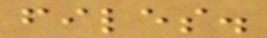files.
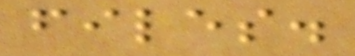files.
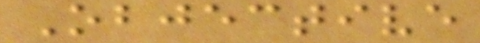Objective
